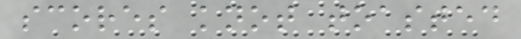scores knot toasted
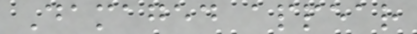Damaged appear
